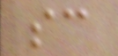sc
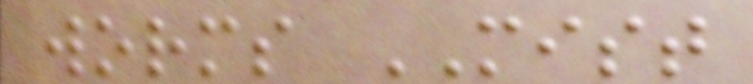worms MIST
